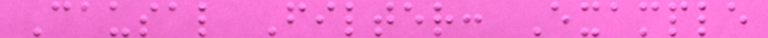Causal Filter: Example
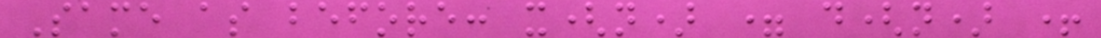Same as before: x(n) = d(n) +
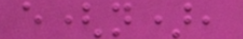e(n),
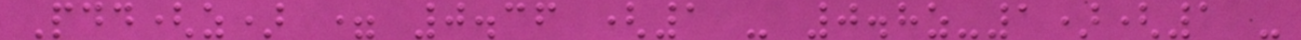Pdd(z) = 0.36 (1 - 0.8z-1)(1 -
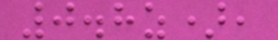0.8z),
